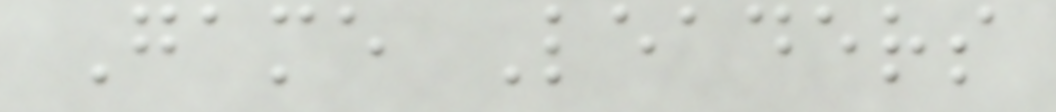Game Leaders
